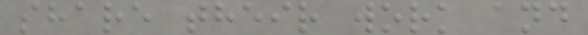share their work and
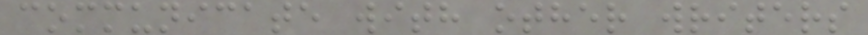communicate with other writers
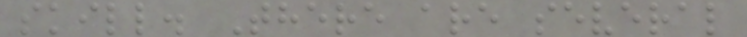skill. There are several
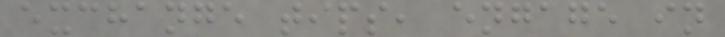exchange tips, engage in
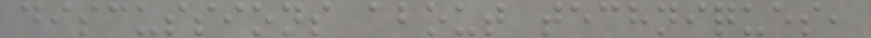discussions about techniques,
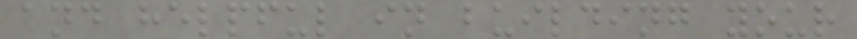and helpful in building your
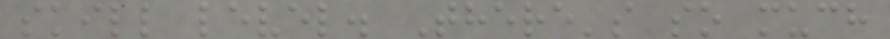skill level. There's so much
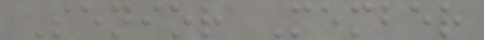Senior Member
